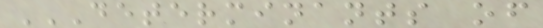DETERMINANTS OF
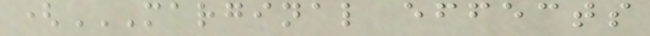(MARGINAL EFFECTS
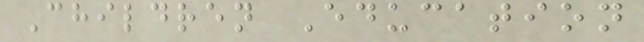Children Education
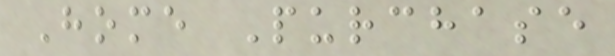Home Purchase
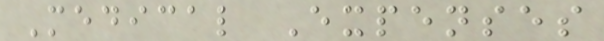Medical Expenses
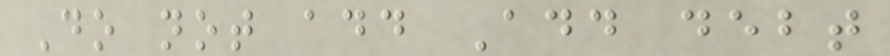Do not add Add debt
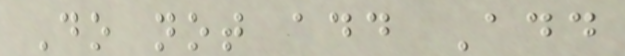Do not add Add
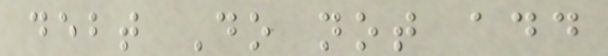debt Do not add
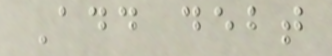Add debt
